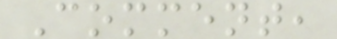Comment,
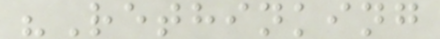"Rethinking
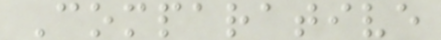Comparative
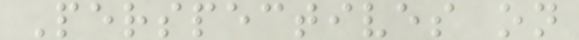Perspectives on
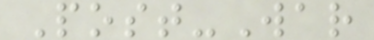Post-War
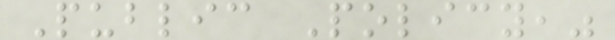Public Policy,"
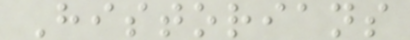Historians
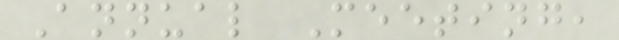Annual Meeting,
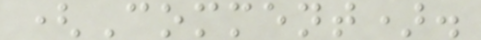(Comment).
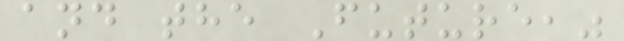and the Future,"
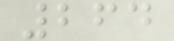264
